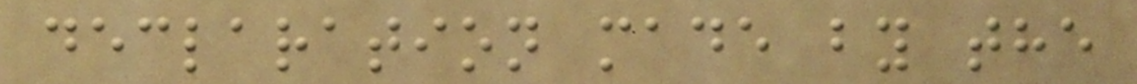declaration made by the
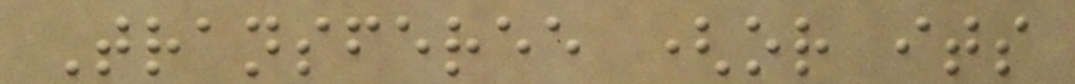Transferee (or its
